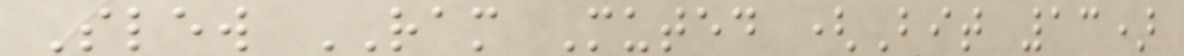Slew RAM Muted (Bit 13)
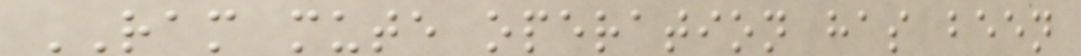RAM mute operation has been
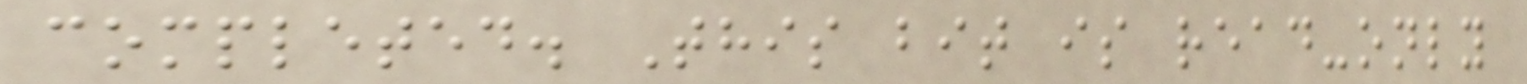completed. This bit is read-only
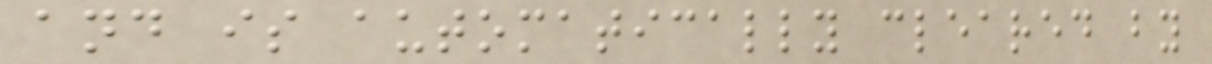and is automatically cleared by
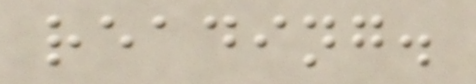reading.
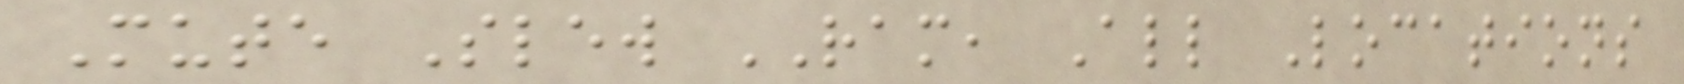Mute Slew RAM, All Locations
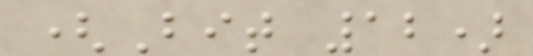(Bit 12)
